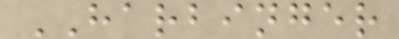HARBINGER
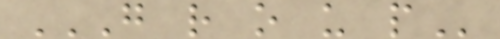G R O U P
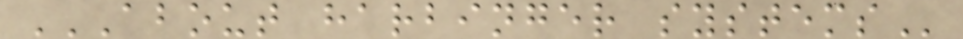ABOUT HARBINGER SYSTEMS
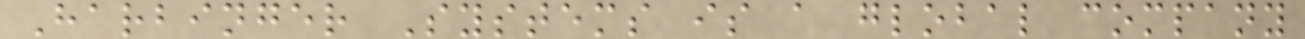Harbinger Systems is a global company
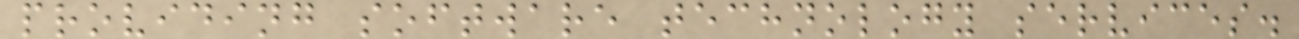providing software technology services.
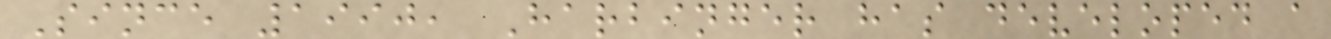Since 1990, Harbinger has developed a
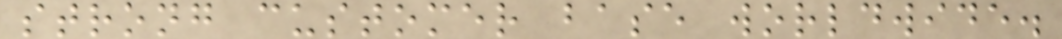strong customer base worldwide.
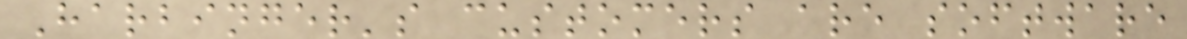Harbinger's customers are software
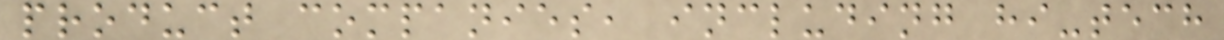product companies, including hi-tech
